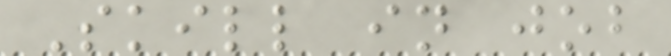Skill in job
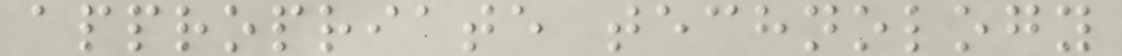appropriate technology
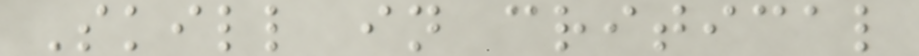Skill in critical
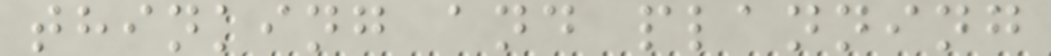thinking and planning
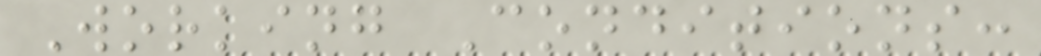Working Conditions:
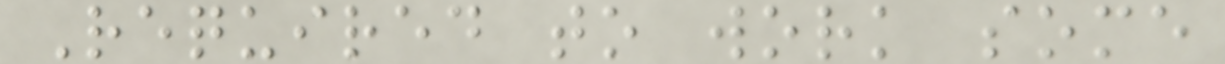Required to work some
